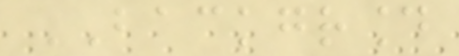BACKGROUND
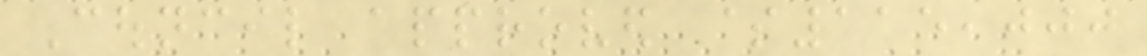Council approved $115,000
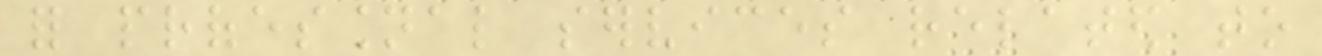for professional services related to
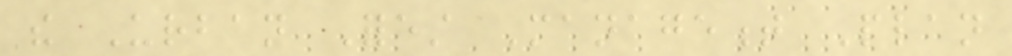the Urban Forest Management Plan
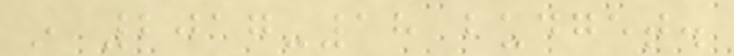in 2017-18 budget.
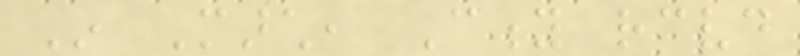In March, City received
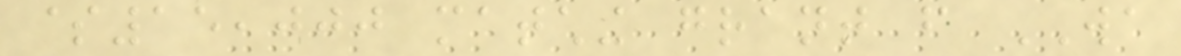$15,000 matching grant from WA
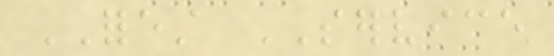FOREST SERVICE
